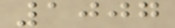1007
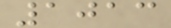1013
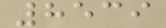8539
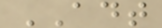ADT
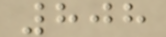808
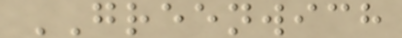GREENWICH
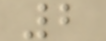2
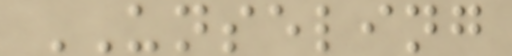UNSELING
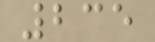235
